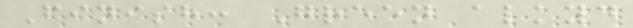Finish: Green alkyd
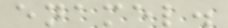enamel.
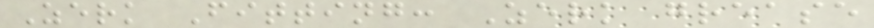Zerk Fitting: Zerk grease
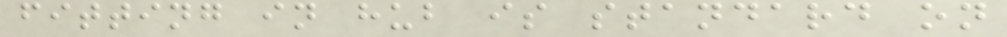fitting in hub is standard on
